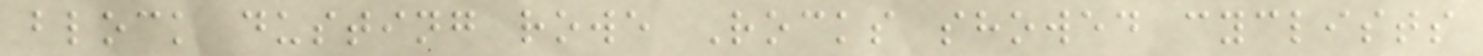block dusting rowe Rocks showed cyclists
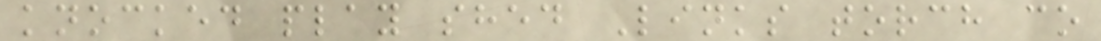knocked play shed Links torch co
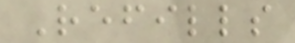Refills
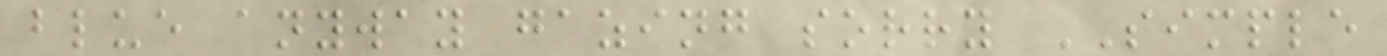blue anyway gazing sorry SIMPLE
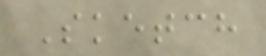Sketch
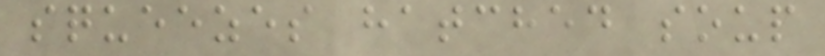squeezes hatched soup
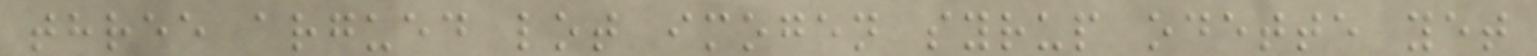three argued lot imogen syrup odette yet
